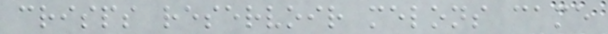crisps reservoir melons came
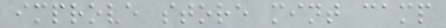improve store mint camp
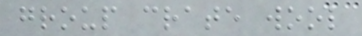group crate wool
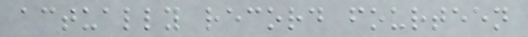actually record fourteen
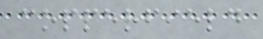copperfield
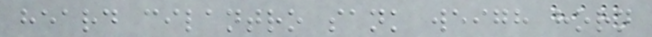heard cilantro sank weigh horn
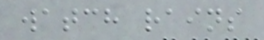watch rains
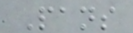Pans
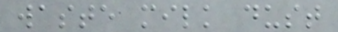waste milk dust
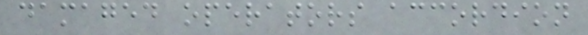damaged operators accordion
